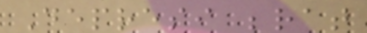Depresi berat
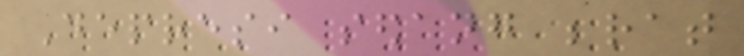Depresi sedang berat
